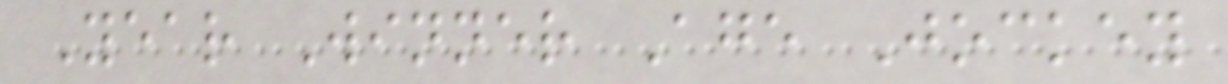Year Winner Age Jockey
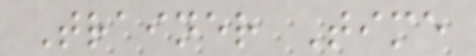Trainer Time
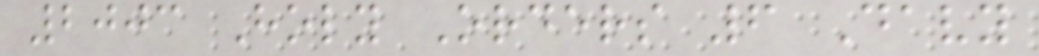2003 Holy Orders 6 Davy
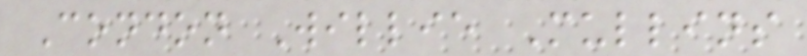Condon Willie Mullins
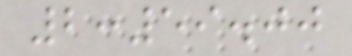2:59.00
